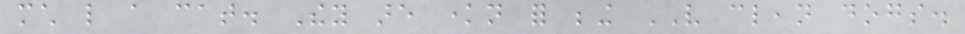much like a cat. They are known for being VERY clean dogs.
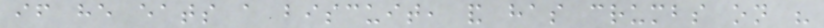if he eats a biscuit, and has crumbs on his
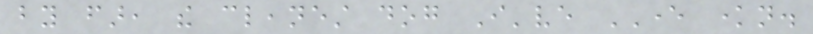by far, the cleanest dog I've EVER known.
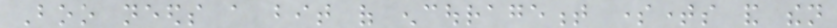Boo needs a bit of encouragement sometimes and then
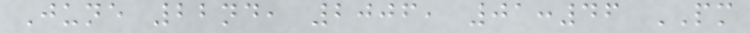June 22nd, 2006, 01:46 PM
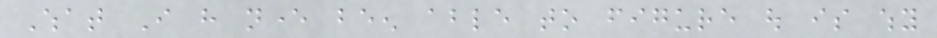What I have never been able to figure out is why
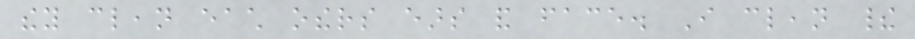they clean each others ears and face. I clean their
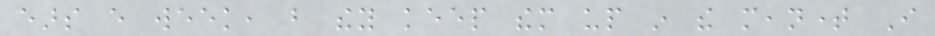ears every week, but they keep them up in the meantime I
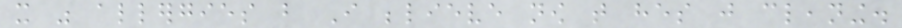it was allergies but I believe now that hes just cleaning.
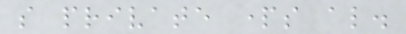so private parts also.
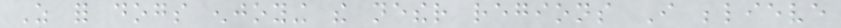As for dogs enjoying the nether regions I believe
